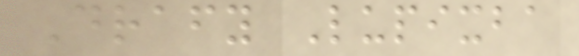Drafy Lupixba
